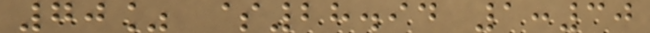70% $28.94 1:30
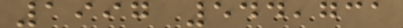1997 544,731
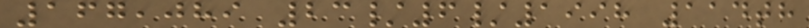167,089 23/6/1998 114th
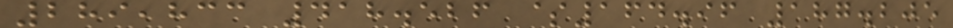289,833 418.526 $164.96 187.205
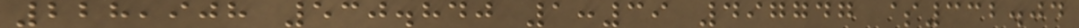228,908 530.840 1:39 497747 $332.04
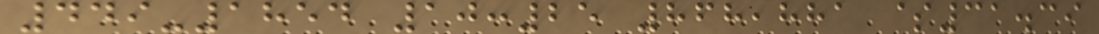449-1854 10:25 868,881 $31.39
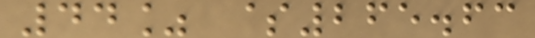44% $265.63
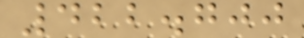422.700
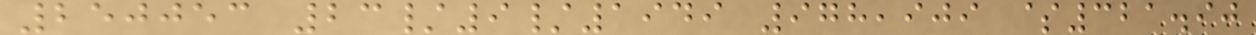250053 23/9/1949 978,909 $321.90
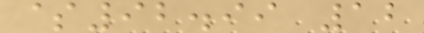$92.99 12
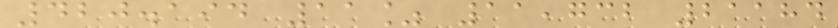420.194 11% 11,732 21184
